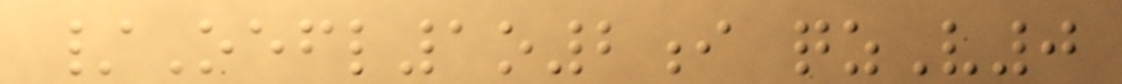/Oefl1o2i qzV0
